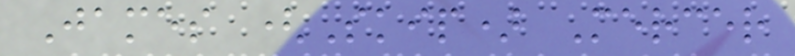James (Skip) Mercer
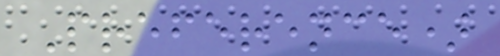Preference)
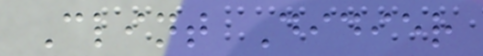Clint Didier
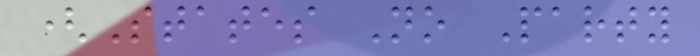(States No Party
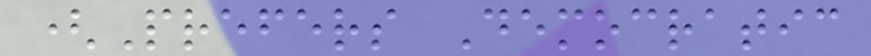(Prefers Democratic
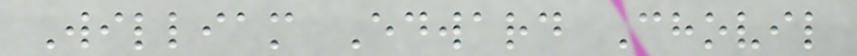William Edward Chovil
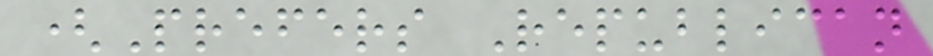(Prefers Republican
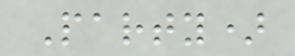Party)
